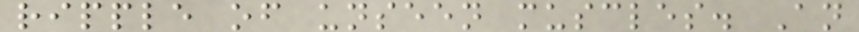ripple of unseen muscles. An
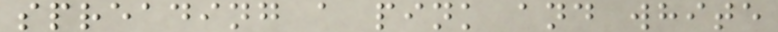spreading a pink and white
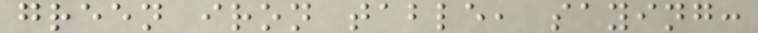green iron table, saying:
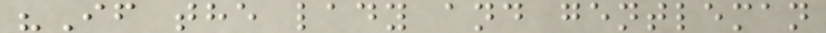"If the lady and gentleman
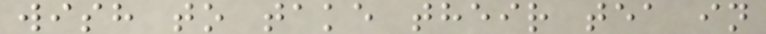wish to take their tea in
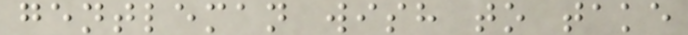gentleman wish to take
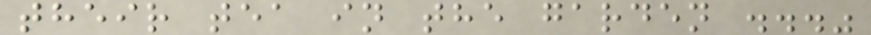their tea in the garden ..."
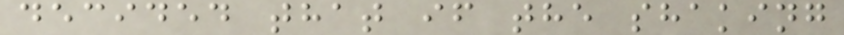decided that if the shaking
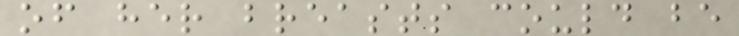of her breasts could be
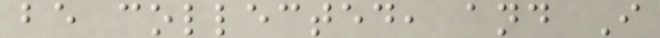be collected, and I
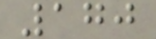170
